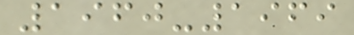1960-1969
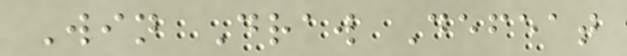Win Draw Defeat
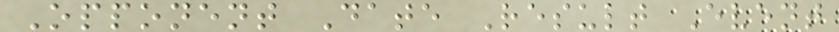Opponent Date Result Event
